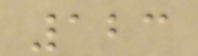123
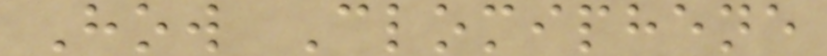How Clomiphene
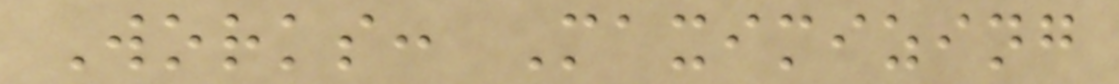Works: Maximizing
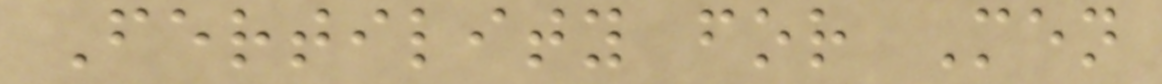Fertility for Men
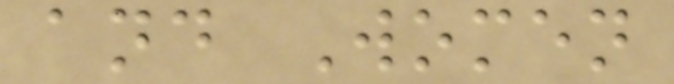and Women
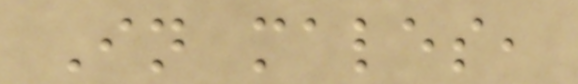In males,
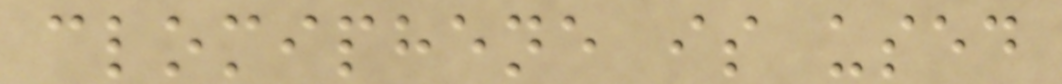clomiphene is used
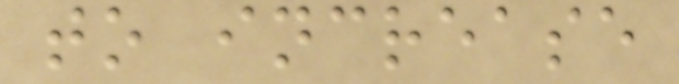to increase
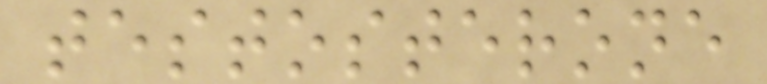testosterone
